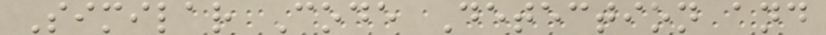Similar Code Detection and
